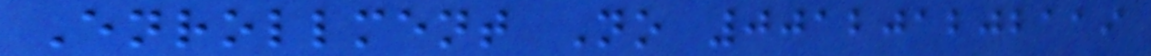Enrollment No 001201202119
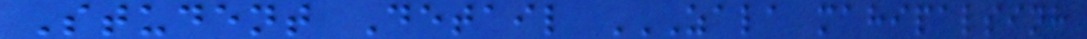Student Detail ZALA MAHIPALSINH
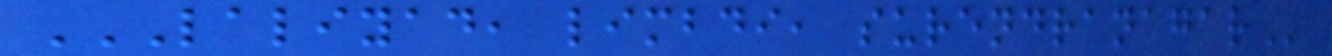LALIYAD, LIMBDI, SURENDRANAGAR
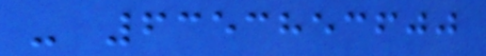- 6353853600
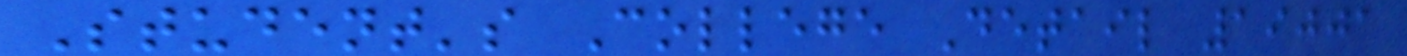Student's College Detail 19001
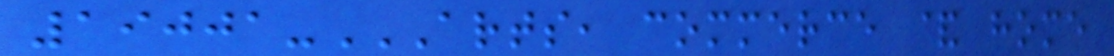19001-ARTS, COMMERCE & HOME
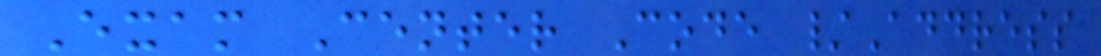Exam Center Code /Address
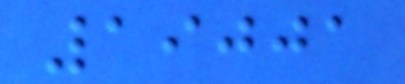19001
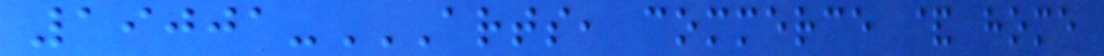19001-ARTS, COMMERCE & HOME
